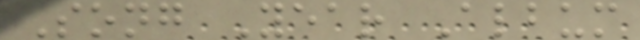Song Year Album
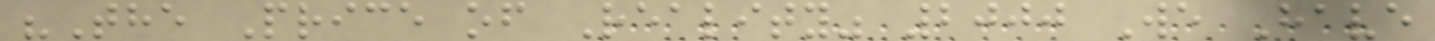"The Price of Reality" 2000 We Have
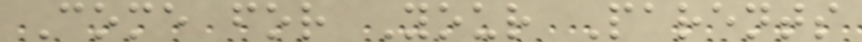Come for Your Parents
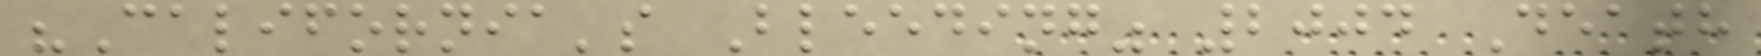"California's Bleeding" 2004 Death
